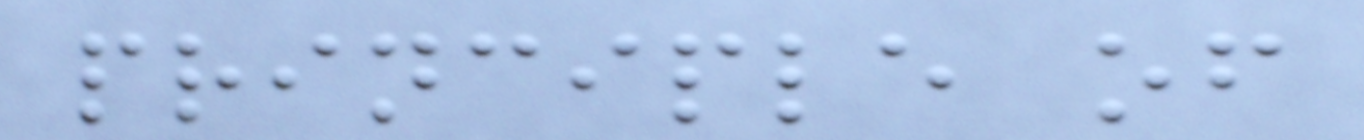principle of
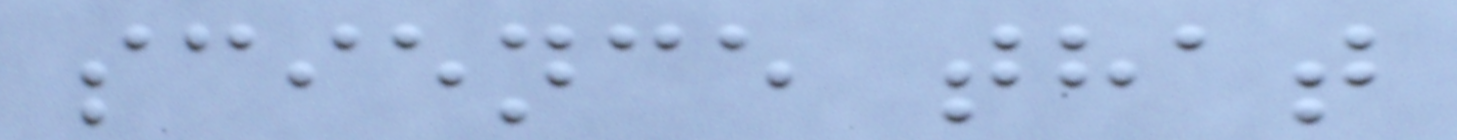science that
